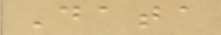Data
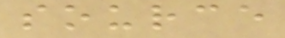source
